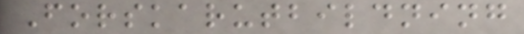Forskarutbildning
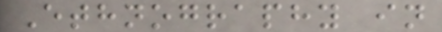Ethnography in
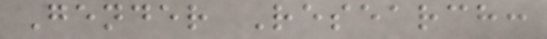Gender Research:
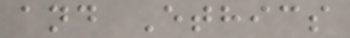and Ethics
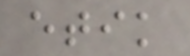etik
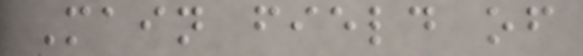Main field of
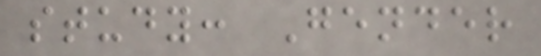study: Gender
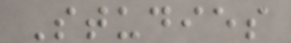Studies
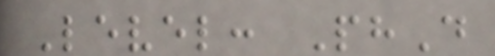Level: PhD
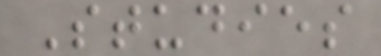Studies
